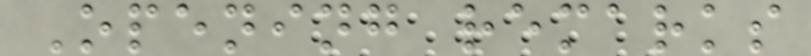Opening remarks
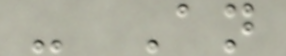- An
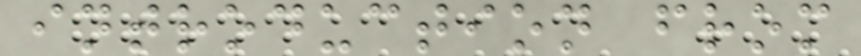introduction from
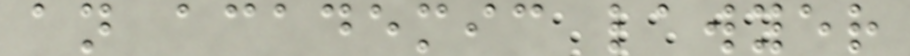an academic lawyer
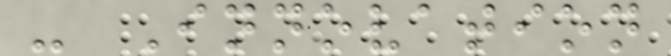- Innovation
